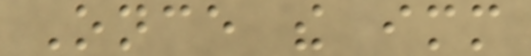Once the immediate
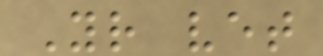Your vet
